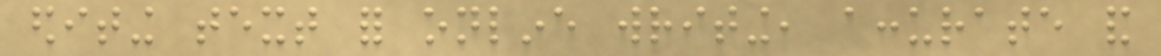editing text for online writing, accurate and
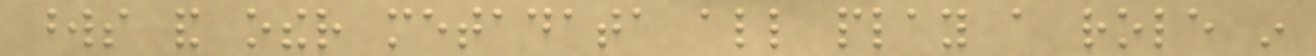words and other metadata all play a role in
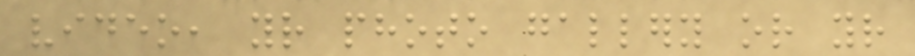video, your photo gallery or your
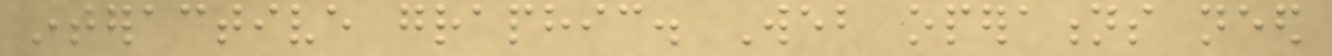interactive graphic. Web operations need
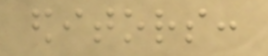editors:
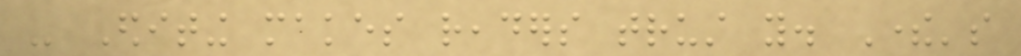- Editing makes readers trust you. There's
